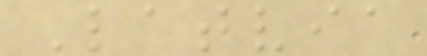Latvia
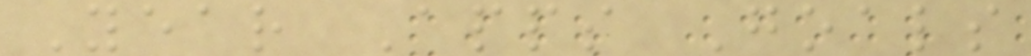Year Apps Goals
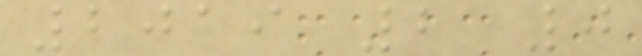2019 2 0
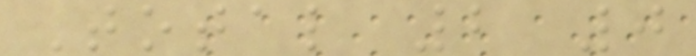Total 2 0
